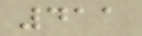411
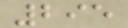295
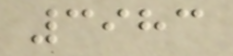3983
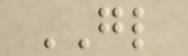GL
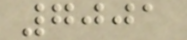7001
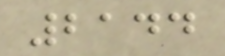2144
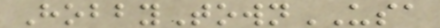HobbyTownUSA
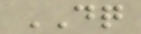DQ
